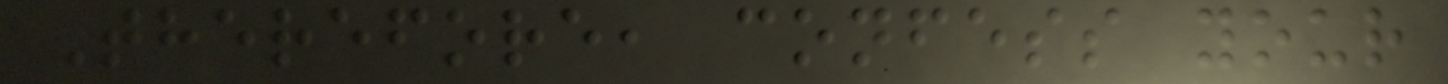Therefore, confess your
